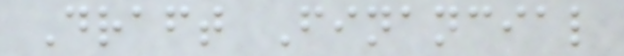Draft Financial
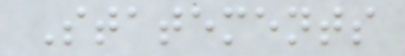Statements
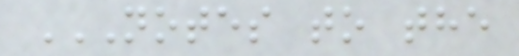NOTES TO THE
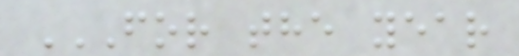FOR THE YEAR
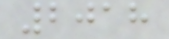2018
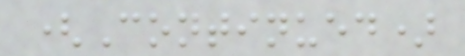(Continued)
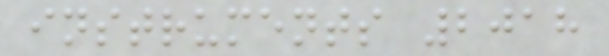instruments 2018
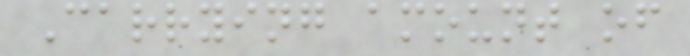Carrying amount of
